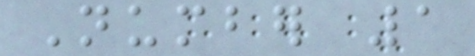Number 1
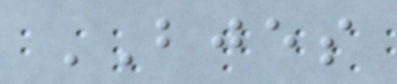BJES
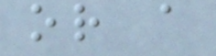or a
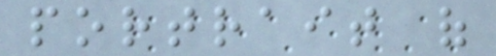portrait of
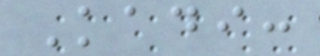Kadi:
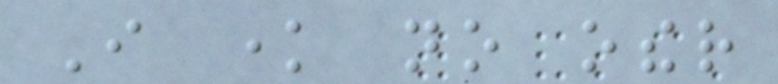I know no other
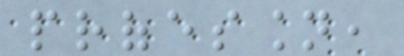profession,
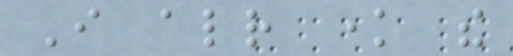I already know the
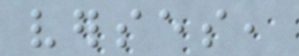verses,
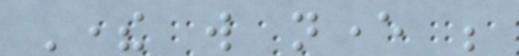There will never be
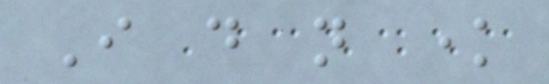I do not know
